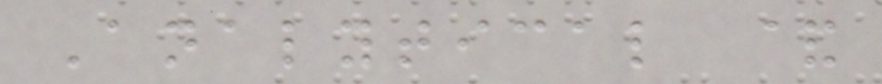Analytical &
